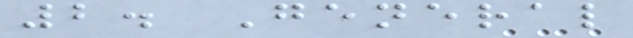2. General
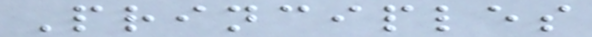Principles
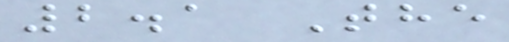2.1 The
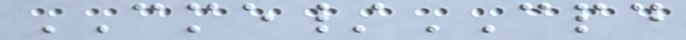CME/CPD
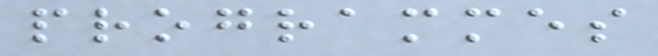programmes
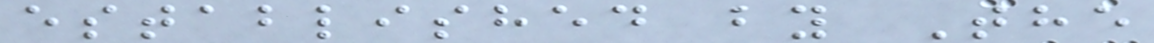established by The
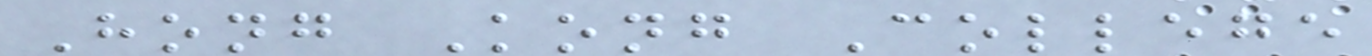Hong Kong College
